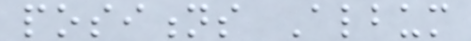positions Album
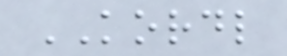KORDL
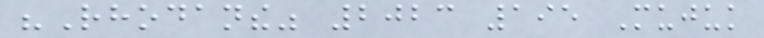"Rhodanthe" 2023 195 Mujuk
